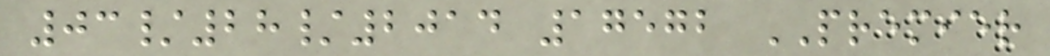03/28/2014 17572 PREMIER
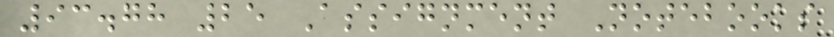93.78 25 Assignment Notebooks
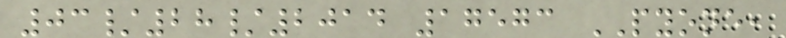03/28/2014 17573 PYONE,
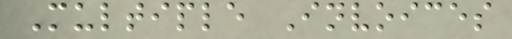Multiple Invoices
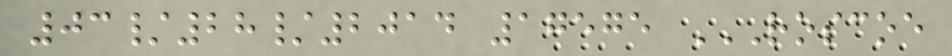03/28/2014 17575 ROSCOE
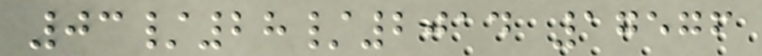03/28/2014 17576
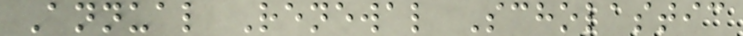Annual Renewal Scholastic
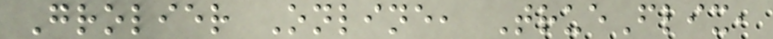Grolier Online, TrueFlix,
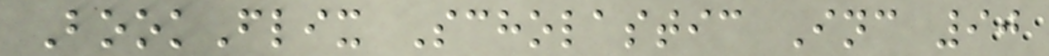BookFlix Scholastic Inc 90
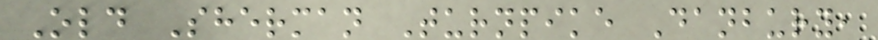Old Sherman Turnpike Danbury,
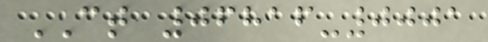CT 06816-0001
